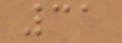31
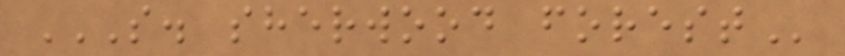S. SHERWOOD FOREST
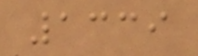1339
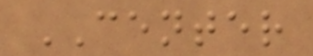CENTER
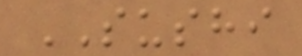SUSHI
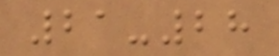21-28
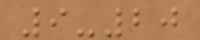9-20
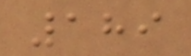189
